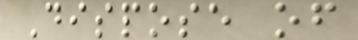Dispose of
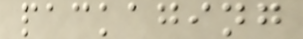packaging
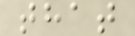that
